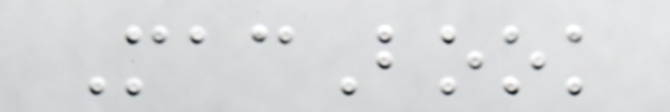MacBook
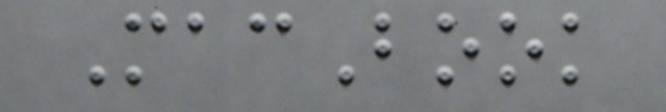MacBook
